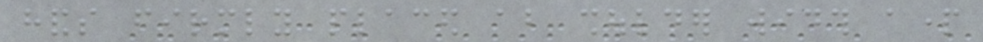hands firmly placed about shoulder width apart
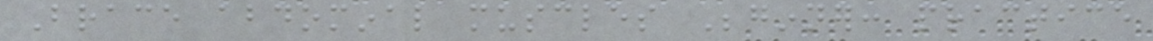Brace abdominal muscles Beginner: practice
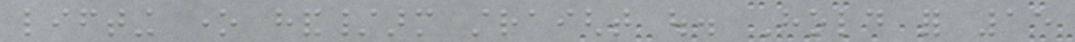lifting one hand/arm straight out. Hold for 15
